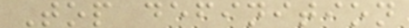Top definition
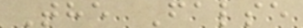The False
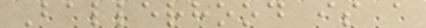Ballerhood is a
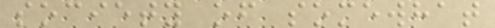society of somewhat
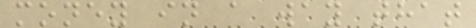money in a way that
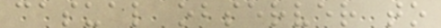casual observer to
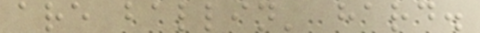are ballin' hard.
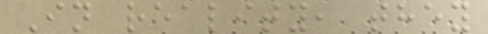In reality, they
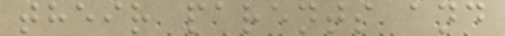their parents and
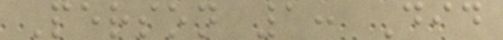Person 1: Did
